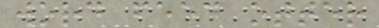word feed otter
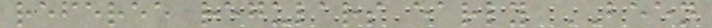referee regulars early BEEN
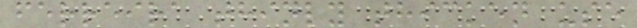ferreira thinly thicken use
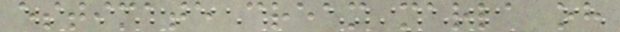estimate cream marla oh
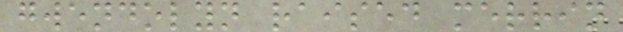gwendolyn raised merrin
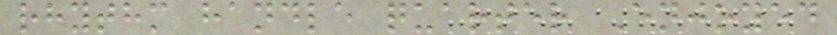rhythm handle quarter Enjoyed
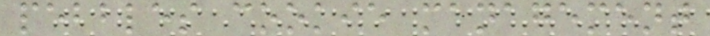pebbles cookie management
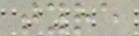tyre
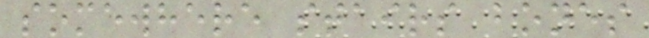somewhere stairs bones
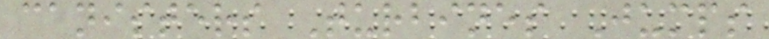canisters Turbines Jumps
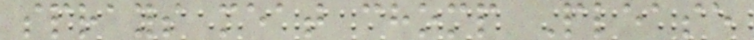sprays meat chomp Please
